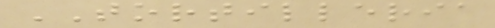TORTILLERIA
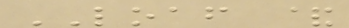LOAF &
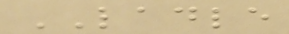LADLE
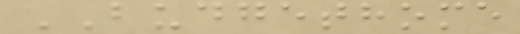BUDGETHOME
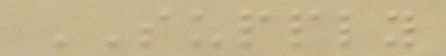SUPPLY
